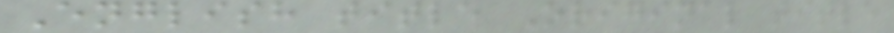English title Original title
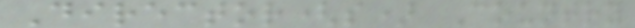Director(s) Country
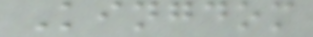Kingdom
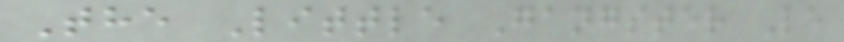The Little Gangster Le
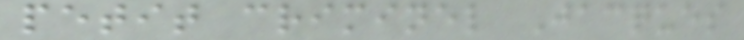petit criminel Jacques
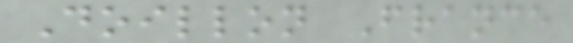Doillon France
